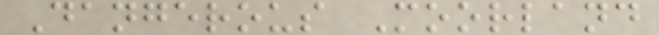Dangerous Moorland
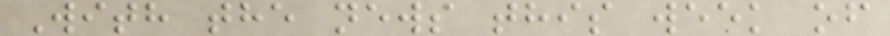With the news this week of
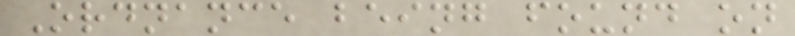Ordnance being found on
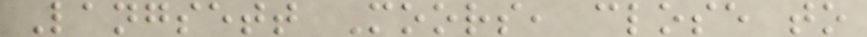Langsett Moors, close to
